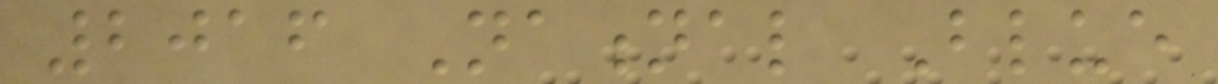2016 National Blue
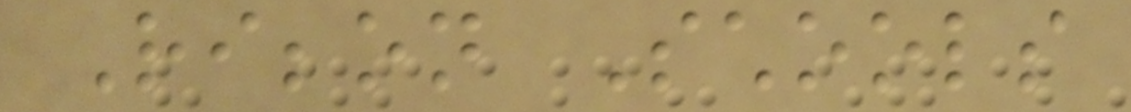Ribbon Schools
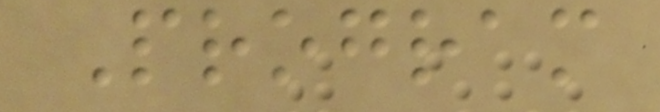Program
